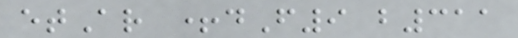etAr +dF9 b311
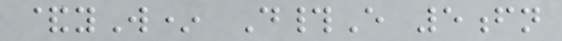&yW* D#E 5fn
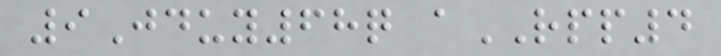9Jduy68q aRPP4
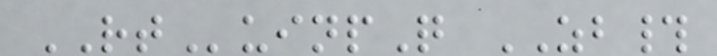RTuinpQ ZB#
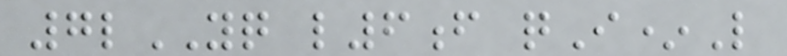7lYQ l6f qI*L
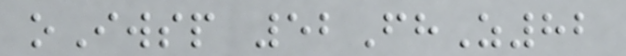oIwsp 52FhZ82
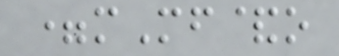=mMf&o
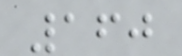160
